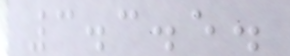3.3.5.
